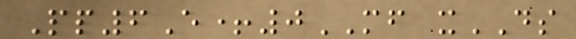Pp6E+0MF xDS
